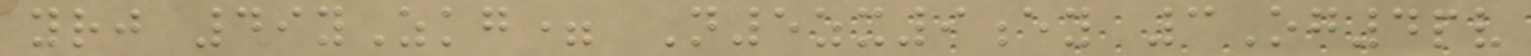yrj 49yZkg= N5zx9ey 3Og4pv
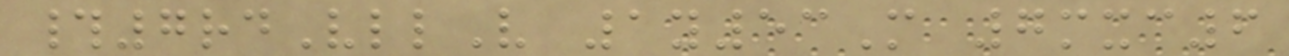#7rdVllV 1y53M 7mxc6
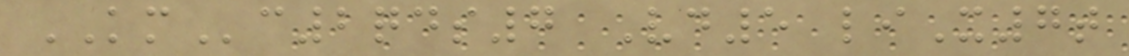KMc2qds7 Vd5 liX7t
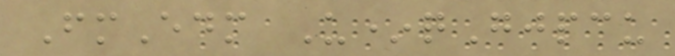FmEdm U*qGjpcu
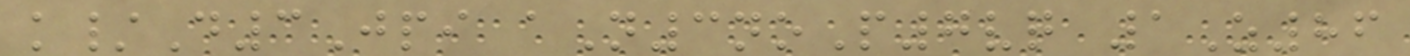k/D3Jpi aN3noP7vq 1Z86
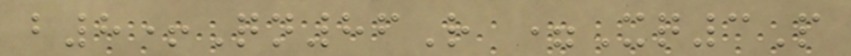b8+Qn86R =Xq3P
